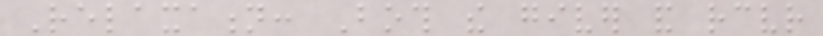Relaxation: Both the giver and receiver
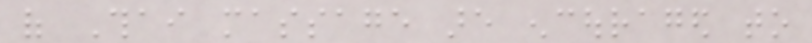of Thai massage are encouraged to
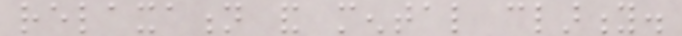relaxation and mental clarity.
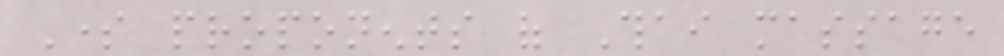Some proponents of Thai massage
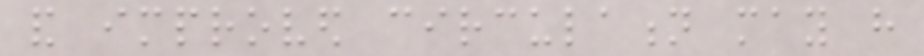and improved circulation may have
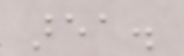area.
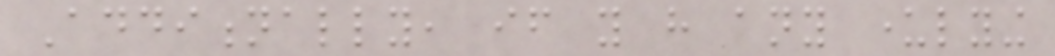Additionally, if you have any underlying
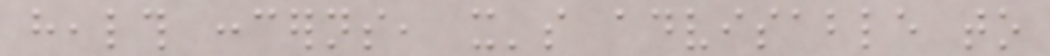health concerns, it's advisable to
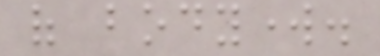of bodywork.
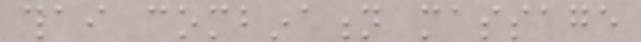thai combination massage
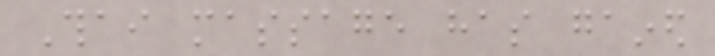Thai massage has gained
